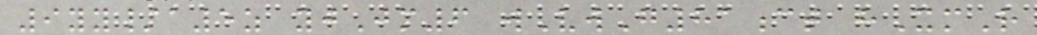9yy/a5z yjJm6 wVwG81ct hXmR
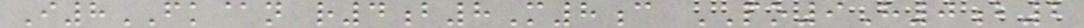I8FK@n r4b8M8c PO9H0b2
